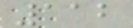112
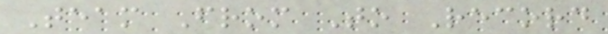Team From To Record
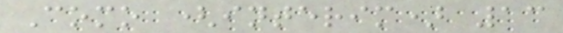Como (interim) 13
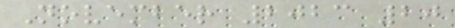November 2023 20
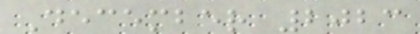December 2023
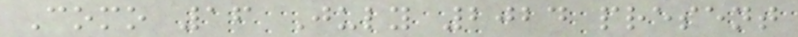Como 16 July 2024 present
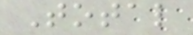Total
